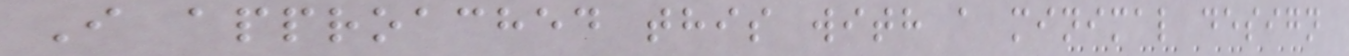I approached this with a minimal design
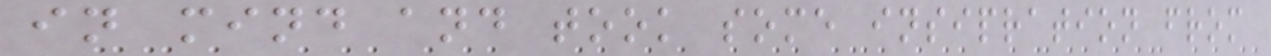in mind and took some insipration from
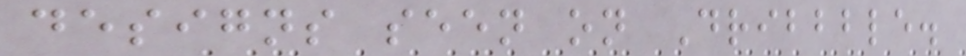designs seen on Dribbble.
